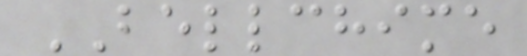BELLCHIME
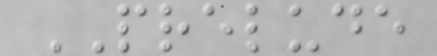PRELUDE
